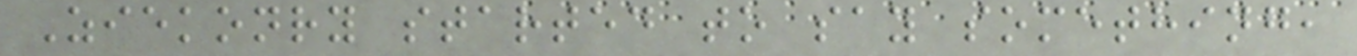Ziekonry started to say something,
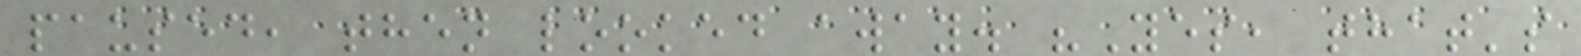paused, then looked away. "Yes, that's
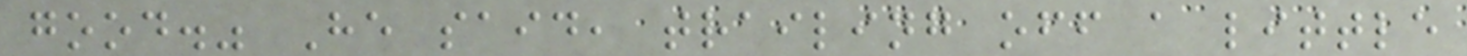good." He said, trailing off a little
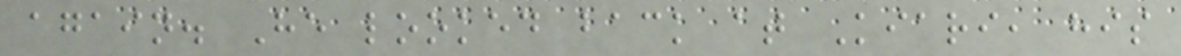again. He looked back at Kiari, his
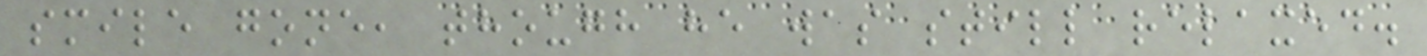smile gone, though he was still relaxed.
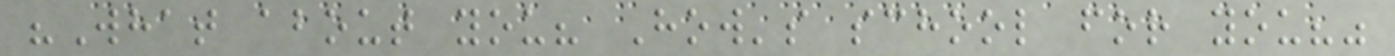"What about you? How's school for you?"
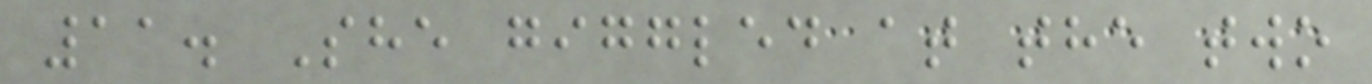11. She giggled at the two
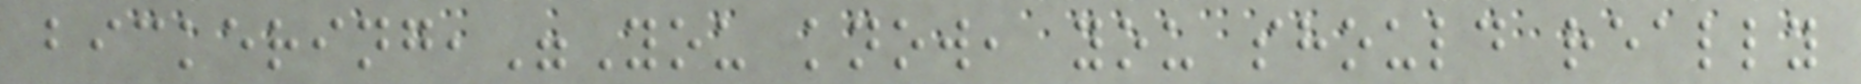bickering,"You know, you should really
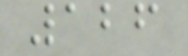126
